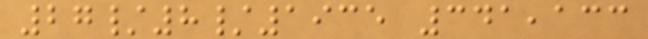27/8/1935 341,133
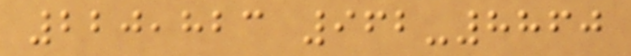220,823 962-8860
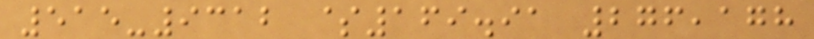515-9312 $169.91 276,178
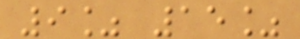9% 15%
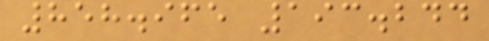858.965 193.244
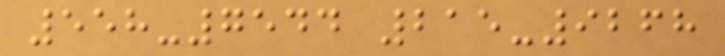558-7544 215-9268
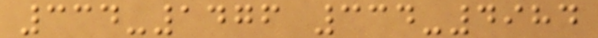334-1476 334-4984
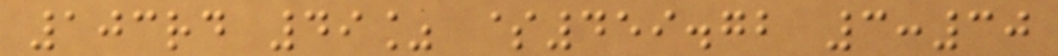103rd 49% $459.72 3:30
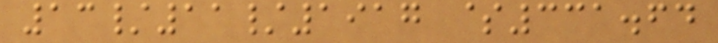13/11/1917 $331.64
